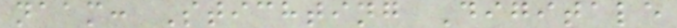naam: Stichting Digitale
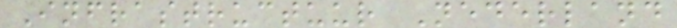Infrastructuur Nederland
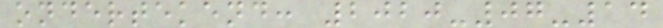ondertekend: 2020-07-14
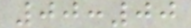00:00
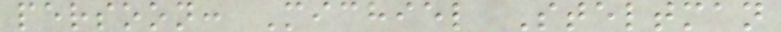persoon: Michiel Steltman
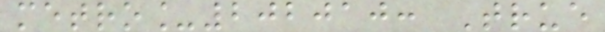metro_202010: True
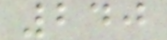240
